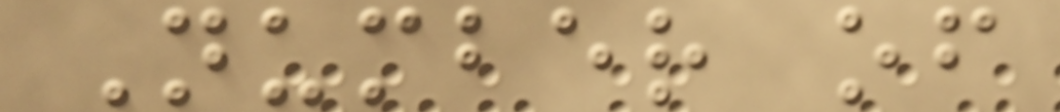Number of
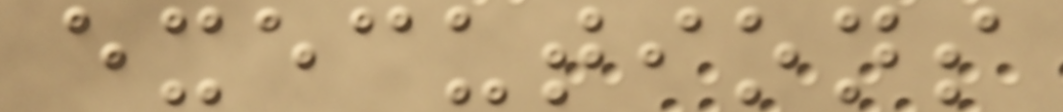executions
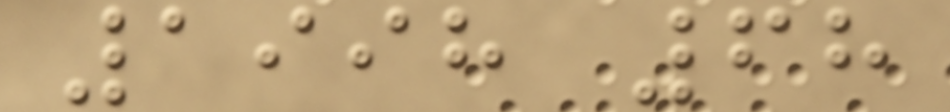1998 68
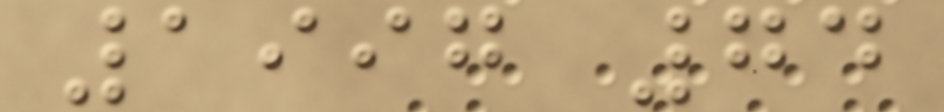1997 74
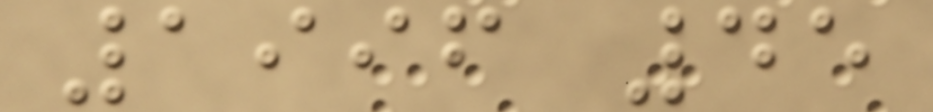1996 45
